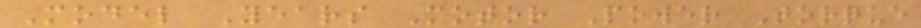Model Years Motor Power Torque
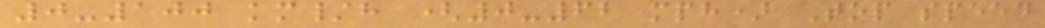0-100 km/h (0-62 mph) Top speed
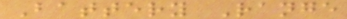Battery Range
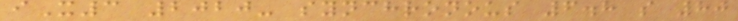iX3 2020- synchronous 6.8 s 80
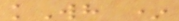kWh *
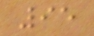95
